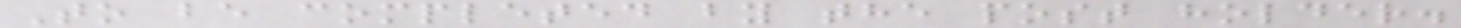To be completed by the post holder.
